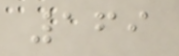169
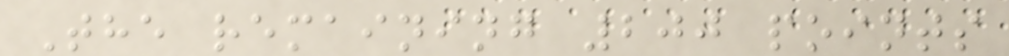The remaining 200 points
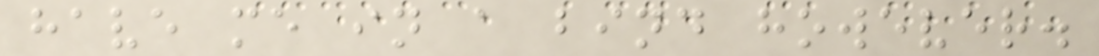have me in a bind however.
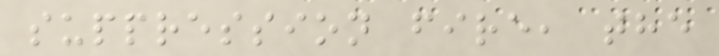suppression fire, the
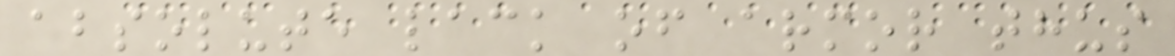absolute lack of armor thus
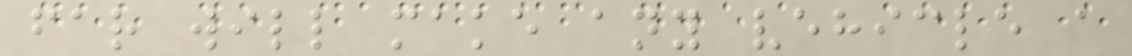far will make any vehicle a
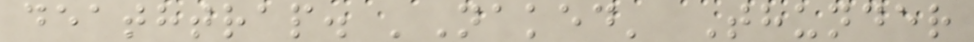deathtrap. 'Naked' Thunder
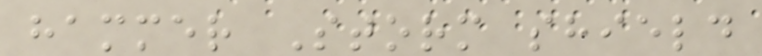hammer Storm shield
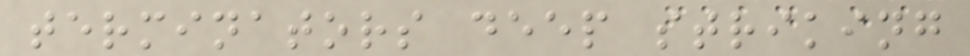terminators deep striking
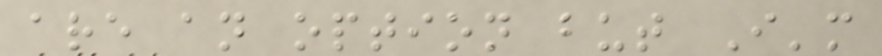are an option but I'm
